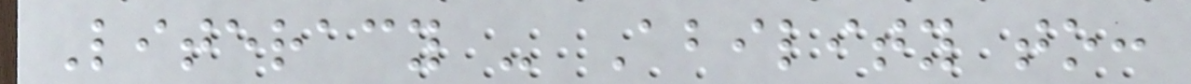Literacy - Ability to:
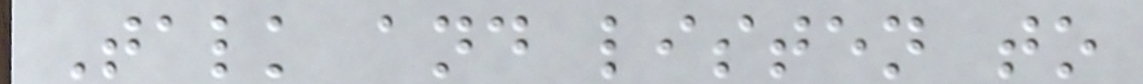Talk and listen to
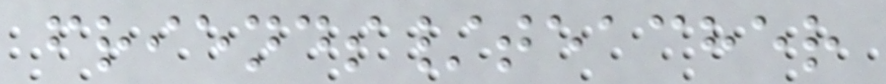friends/teacher
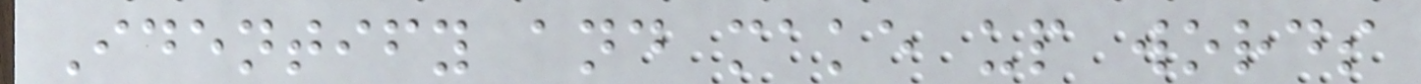Identify and make up words
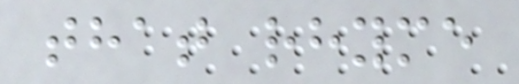that rhyme
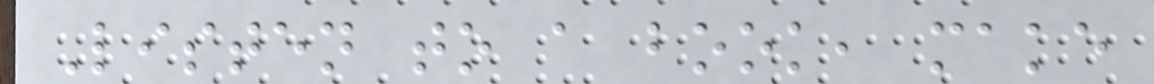Listen to a book, make
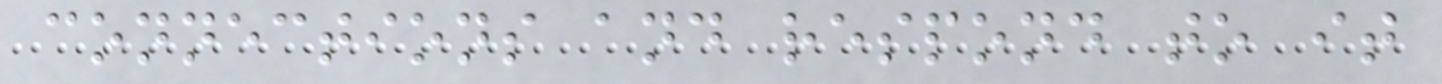connections and respond to it
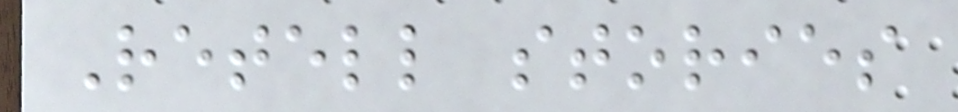Retell stories
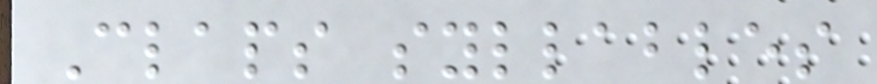Claps syllables
